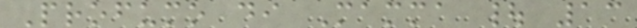Profumo di Mamma | 13
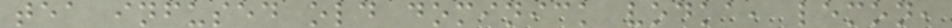tea infused old dominick vodka, lemon,
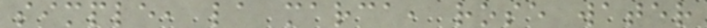simple, la marca, rose water
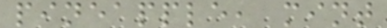pineapple, mint
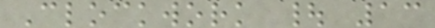Clockwork | 13
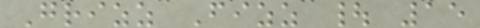Grizz Fizz | 15
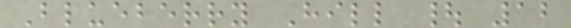Blueberry Hill | 12
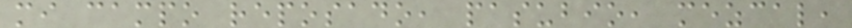mi campo reposado, pasubio, mezcal,
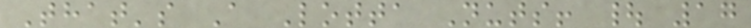That's A Lotta Nuts! | 17
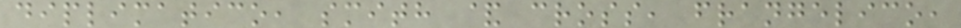diplimatico, smith & cross, frangelico,
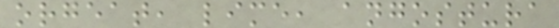orgeat, lime, angostura
